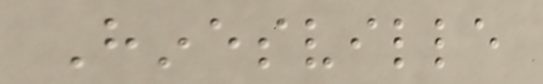Hinesville
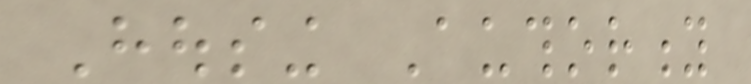Housing Authority
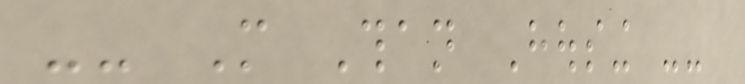-- More Than Housing --
